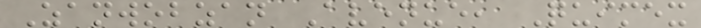Zanwobzan Avenue, Quimex
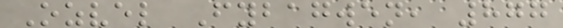Ozvel Fybagwen, 877
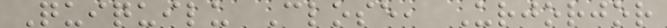Quiquilu Close, Urjorjor
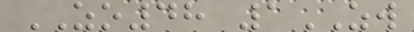ZO48 1ZW
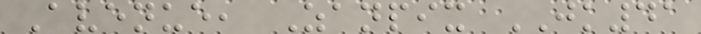Avenue, Zanpix JK41
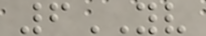6YV
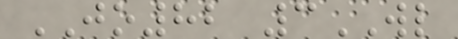JO82 3WL
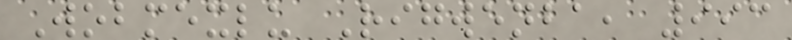Wobmexlu Rigwenba, 993
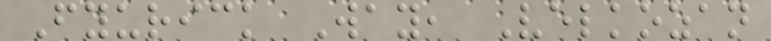Fyurick Way, Velkozan
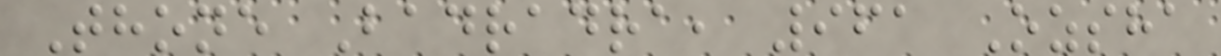Thone Badradra, 961 Ozsha
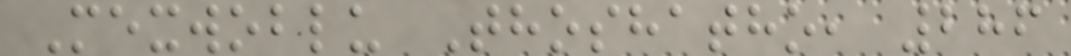Mexwoblu Thoshatho, 286
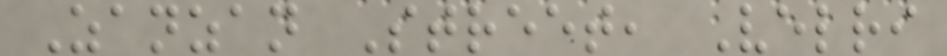Zanzan Street, Velri
